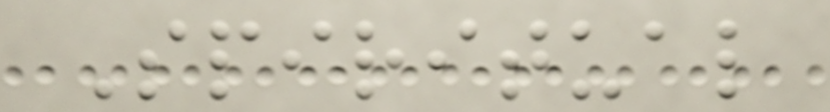Spiritual
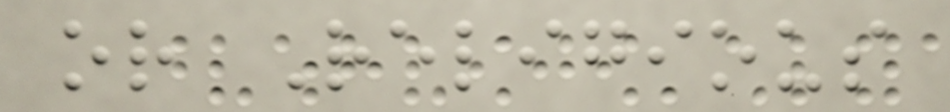or Religious
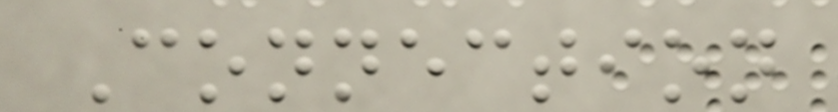Connection
